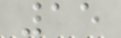15
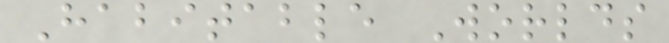Habitable Worlds
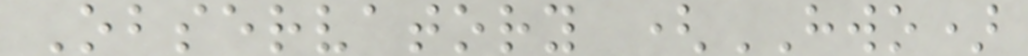Observatory (HWO)
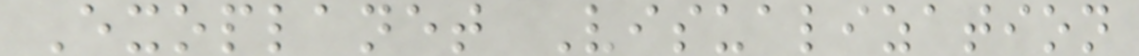Exoplanet Visualization
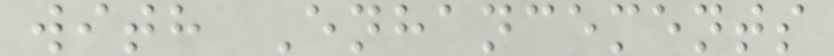with Enhancements
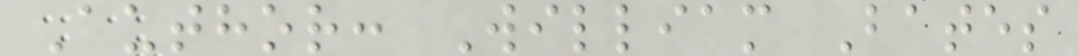Author: William Bates
